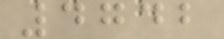4742
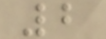2
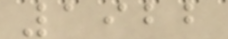1922
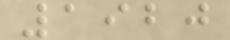1920
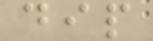dip
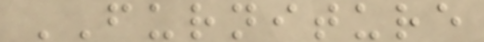FURNITURE
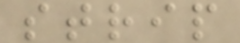strip
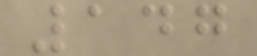147
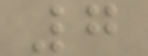7
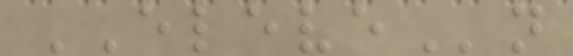ELEVEn
